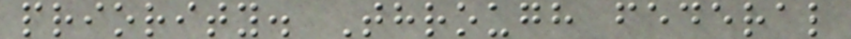priority. Through federal
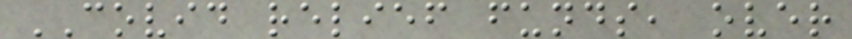COVID relief funds, over
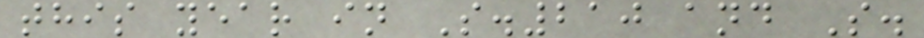this year in S.210 and S.
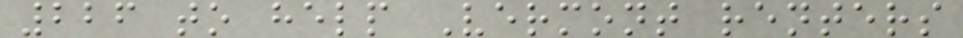226 to help Vermont renters
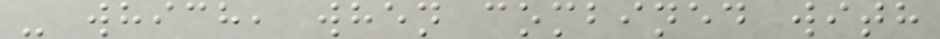- which, when combined with
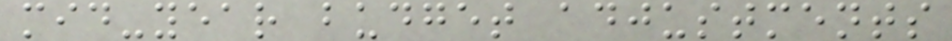mid-year budget adjustments
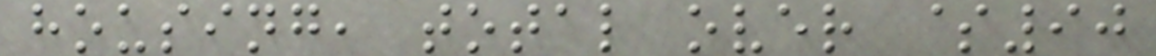housing, total over $90
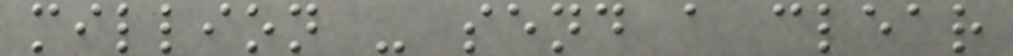million - send a clear
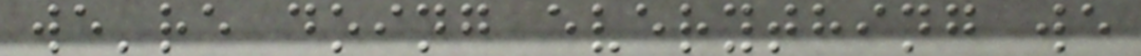we're doing everything we
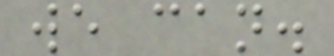we can.
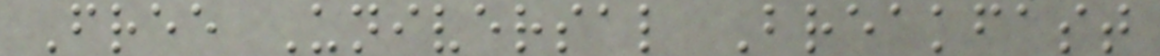Free Universal Breakfast
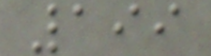199
